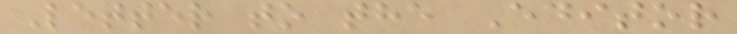Letter to the Editor
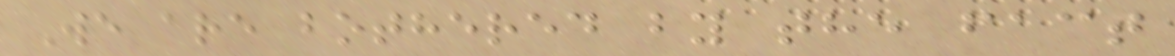We are bothered by the fact
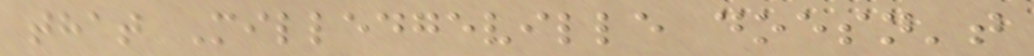that Milledgeville doesn't
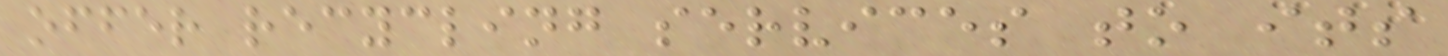offer recycling services to its
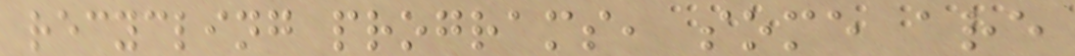recycling programs, some are
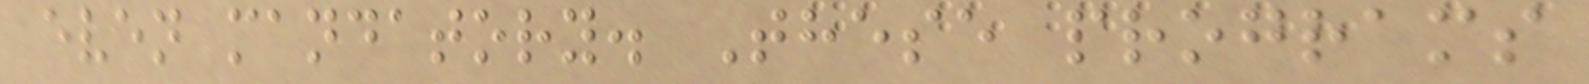even mandatory. These programs
